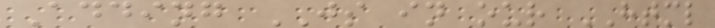Adding JS in our HTML
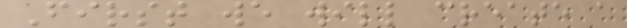First we will create a
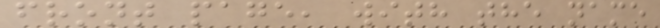front page, with the name
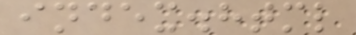index.html
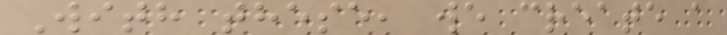With these, we create a
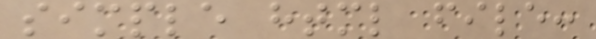simple html file:
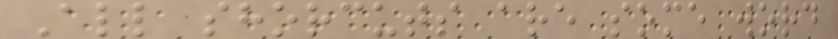All shorcuts are some word
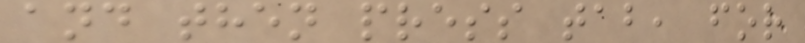and then press tab, for
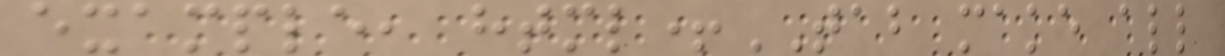example, html+TAB make all
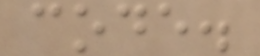code.
